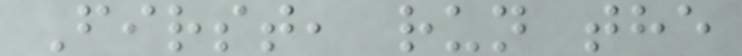First, run the
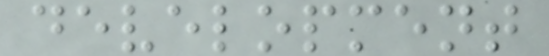development
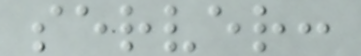server:
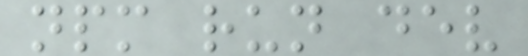npm run dev
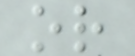or
